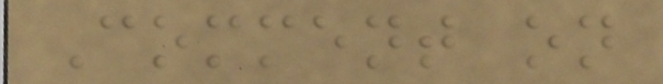Comment on
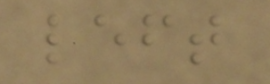left
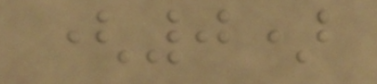(0)
